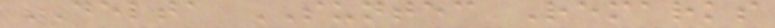DELTA SUNTEC Remarks
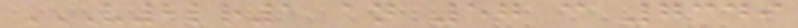V2LR1 AN 57 C 7349
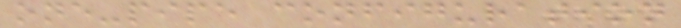one-pipe configuration
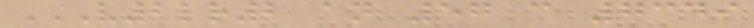V2LR2 AN 57 C 7349
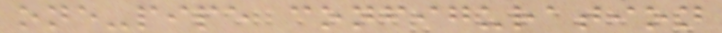one-pipe configuration
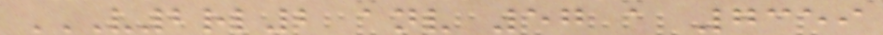V2RL2 ANV 57 A 7359
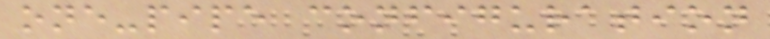one-pipe configuration
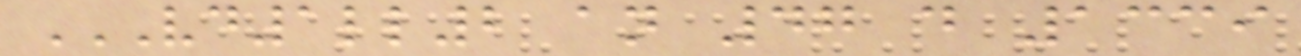VD1LL2 AN 47 D 1339
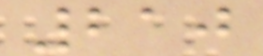210
